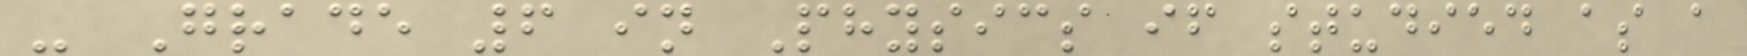- Grade 6 in Physics if studied as a
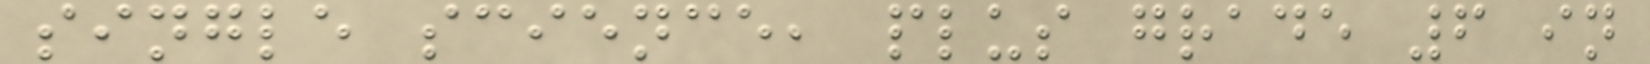single science, plus grade 6 in
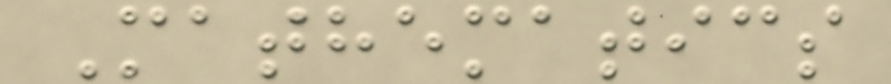Mathematics
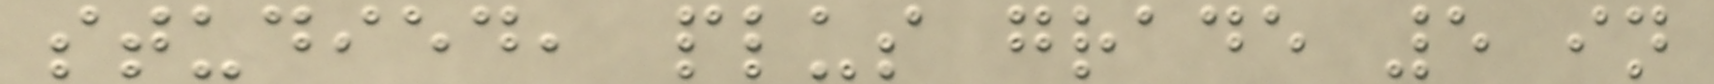studied, plus grade 5 in
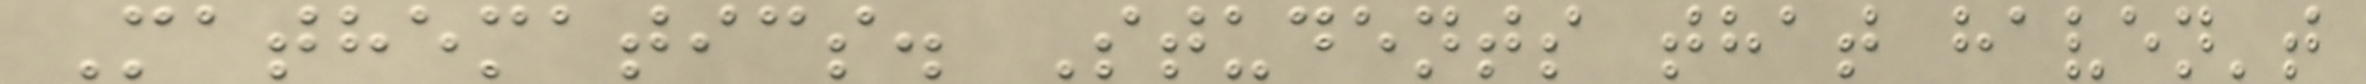Mathematics. Students that haven't
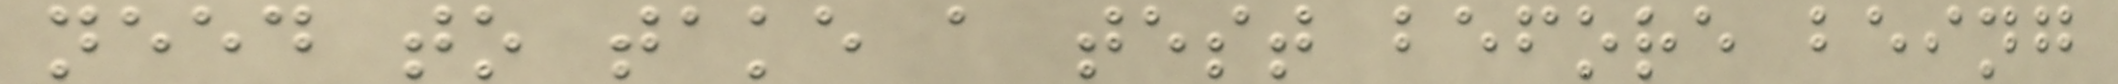need to take a test before being
